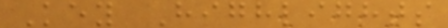Key Highlights
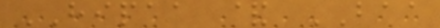HIPAA & BAA
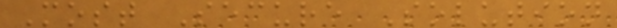Most Secure Solution
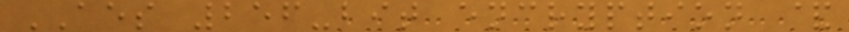AES 256-bit encryption &
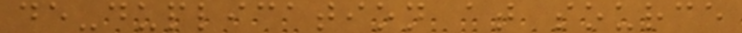de-duplication at source
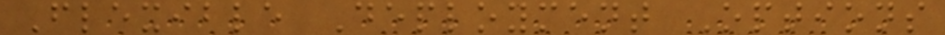Flexible Deployment Options
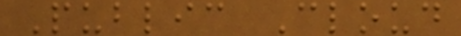Public Cloud
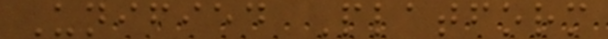Unified Platform
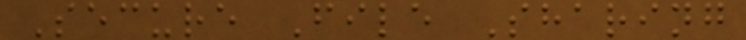Secure File Sharing
